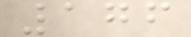176
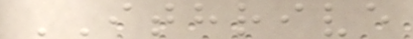ITHRIVE
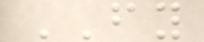FY
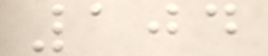104
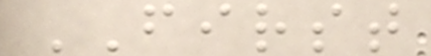FIRST
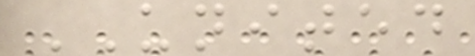UNITED
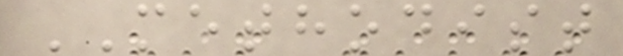METHODIST
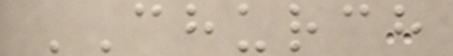CHURCH
